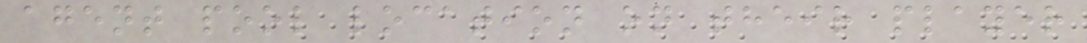agent pool location on their player
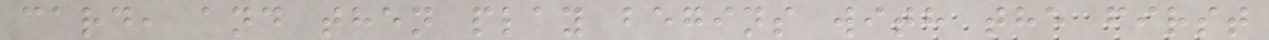card, and then play begins with the first
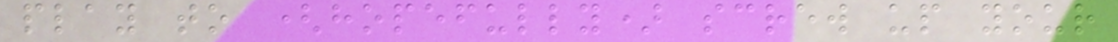play to (hopefully) screw up your
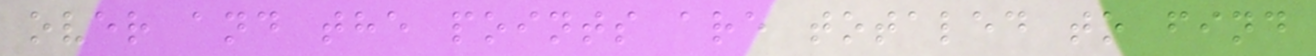over and the points are totaled to find
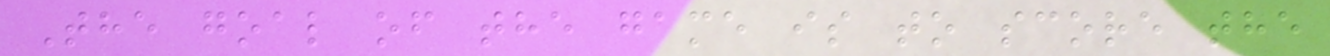The goal of the game is to score the
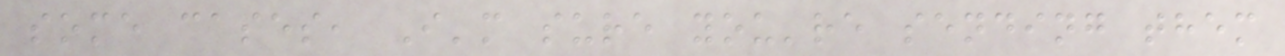some cases, I'm sure you're sending them
